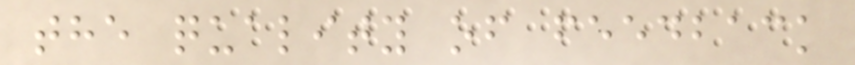the quality of feedback
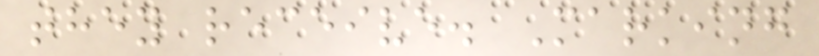they receive. Marking
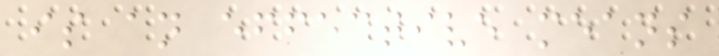is an effective means
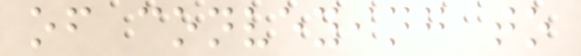of conveying to
